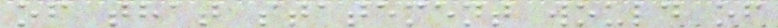of that statement would of
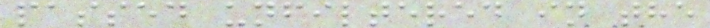passed unfiltered in the
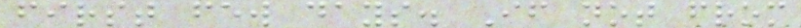first few days. If not from
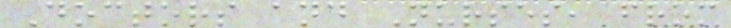Doctors and Nurses, from
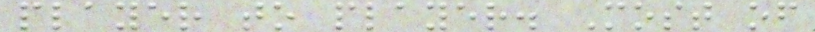player to player. Most of
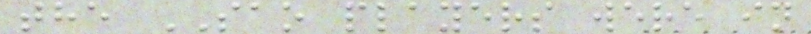the SAO players were in
